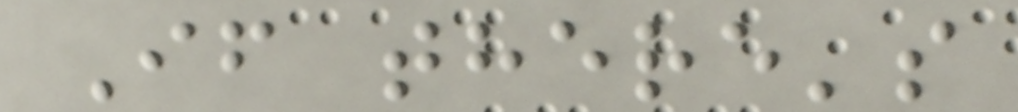If there's
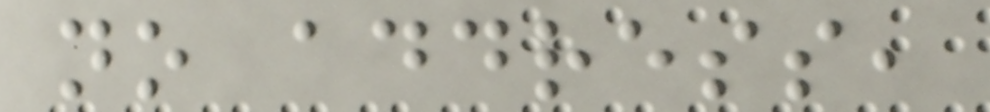no address,
